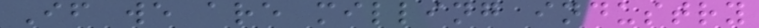If we are milling industry
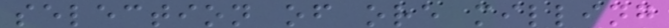selection of ore milling
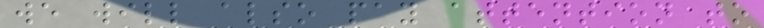we will also pay attention to
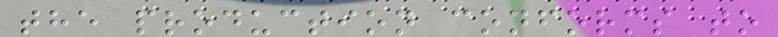the production conforms to
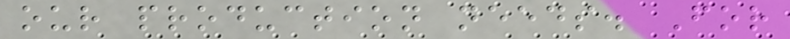our production needs. For
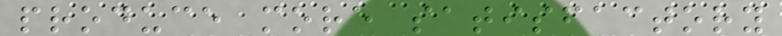produce more satisfactory
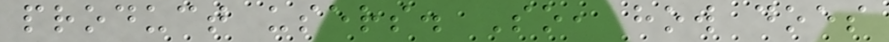product users. So, how does
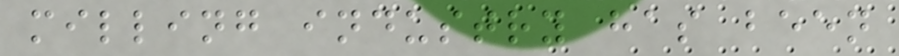milling industry has been
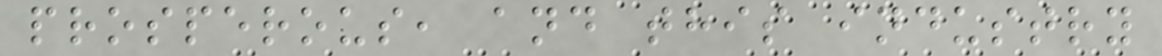prosperous, and this industry
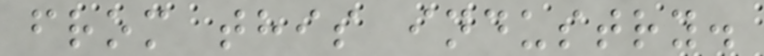from this industry.
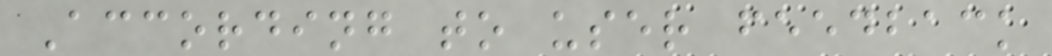According to user feedback
